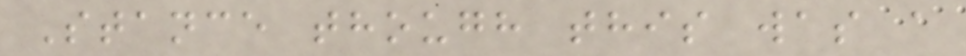Stance though this was a
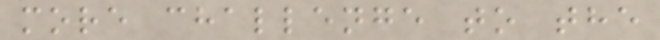more challenge to the
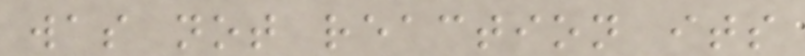was not reaction its
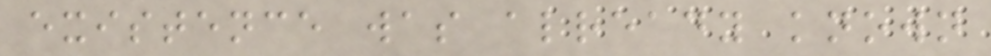existence was already known
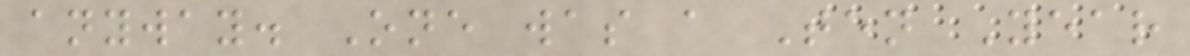anyway. One was a Ten Year
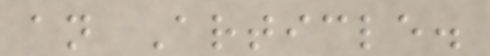an Article.
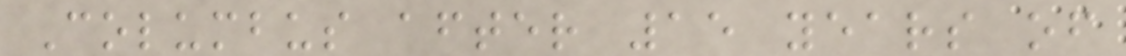Columbus after 15 years of
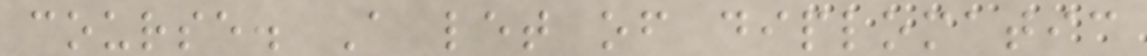course. A let of diplomatic
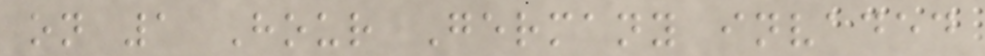on 1 Hour Germany invaded
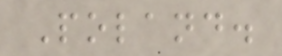Poland.
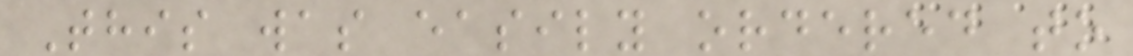This was easily ordered to
